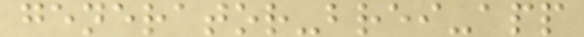generator-brei-app
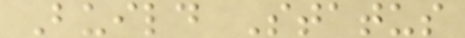Build Status
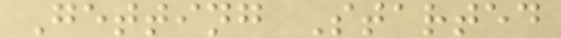Getting Started
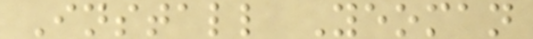Install Yeoman
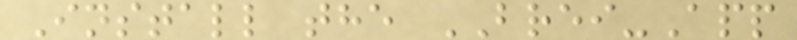Install the BREI-App
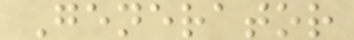Generator
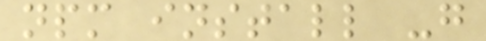npm install -g
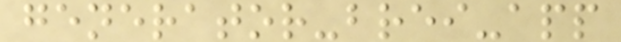generator-brei-app
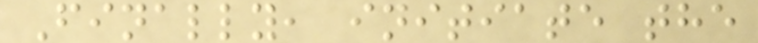Finally, initiate the
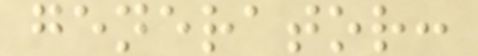generator:
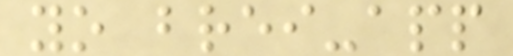yo brei-app
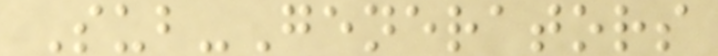Sub-Generators
